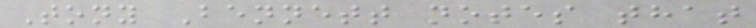Tony Bennett notes that
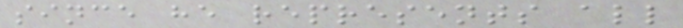since he represents all
